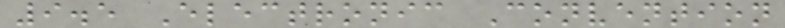9.5 Electronic Convention
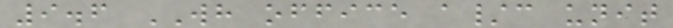9.6 WH office a/c unit
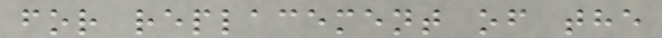for replacement of the
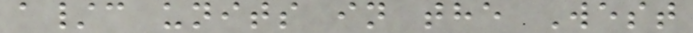a/c units in the West
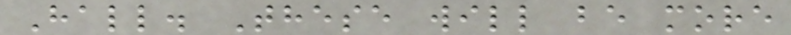Hall. These will be more
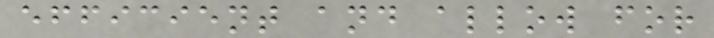efficient and allow for
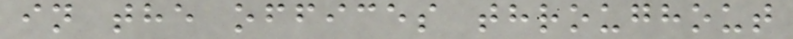in the offices throughout
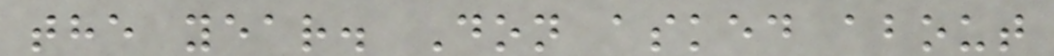the year. Don asked about
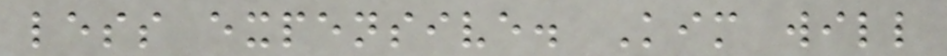less expensive. Kim will
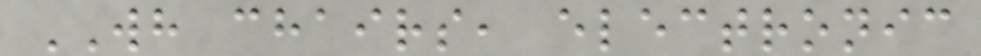WH chairs, electronic
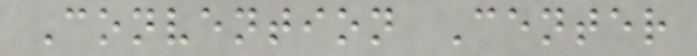Convention Center
